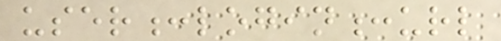user:login:url
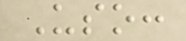Uso:
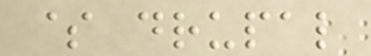$ drupal
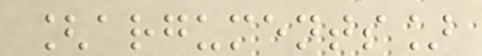[arguments]
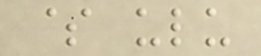$ ulu
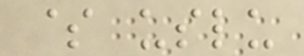$ uslu
